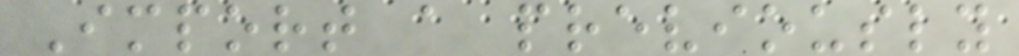Import a previously
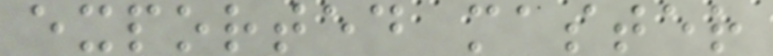exported master
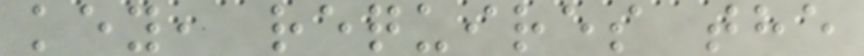key, requires the
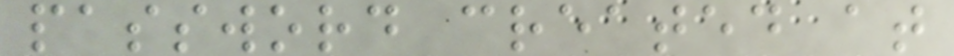password created at
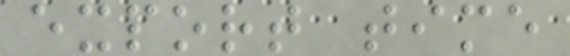export time
